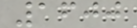1600
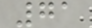71
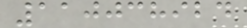110038924
